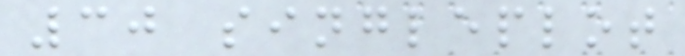30 singleplot
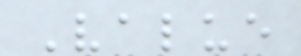Value
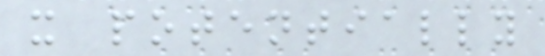x potentially
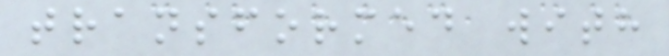transformed with
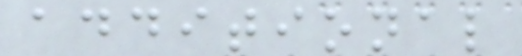additional
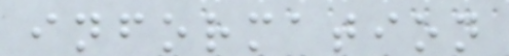information
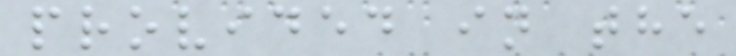provided in the
